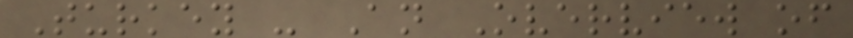Turkey - An Overview of
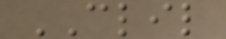CLIL
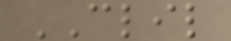CLIL
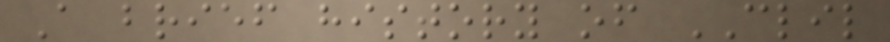A brief history of CLIL
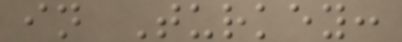in Turkey:
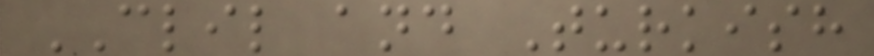CLIL and Turkish
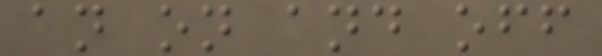an on and off
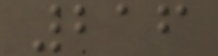216
